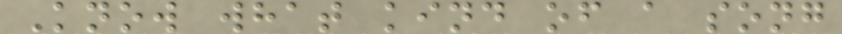Know what kind of a song
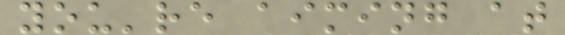you're aiming at
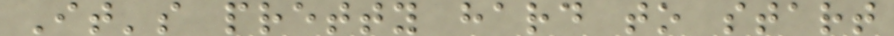It's pretty hard to start
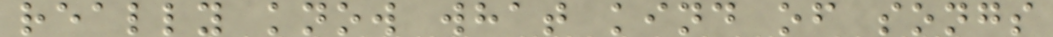really know what kind of songs
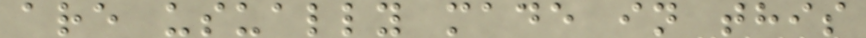are usually made in this
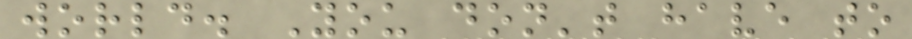world. You don't have to
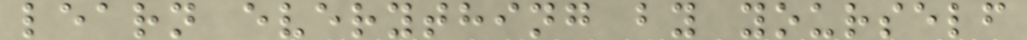learn everything by yourself
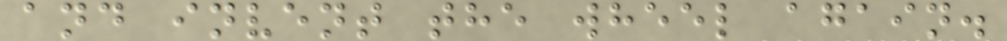and invent the wheel again.
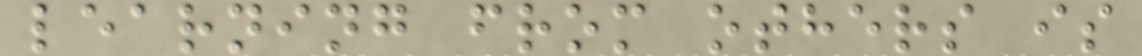learning from others is
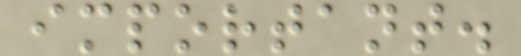important.
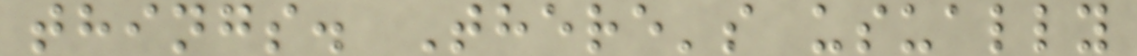things. There's usually
